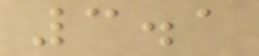3.1
